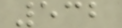532
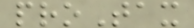proTax
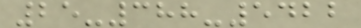25-388-5422
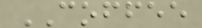COFFEE
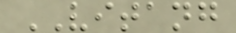VITANG
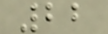22
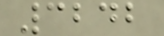3242
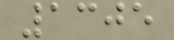1305
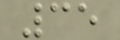35
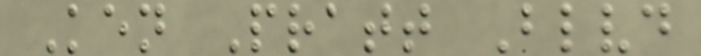Ken Pratt Blvd
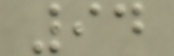94
